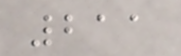211
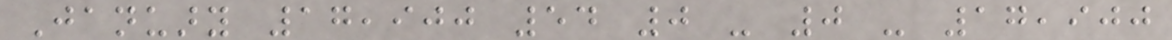January 17,900 54 0 - 0 - 17,900
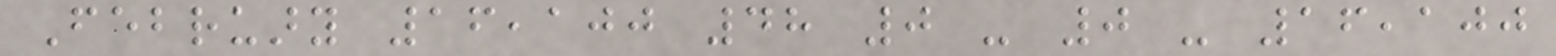February 16,100 48 0 - 0 - 16,100
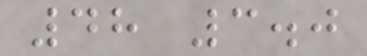48 3.0
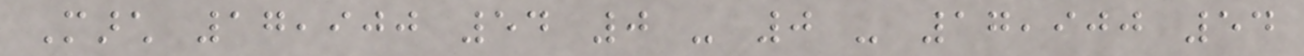March 17,900 54 0 - 0 - 17,900 54
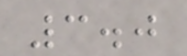3.0
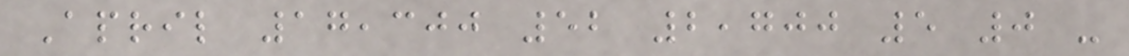April 17,300 52 2,700 5 0 -
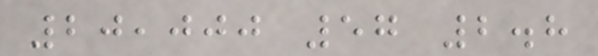20,000 57 2.8
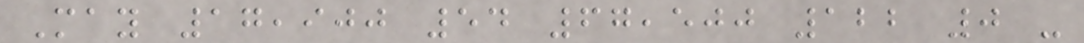May 17,900 54 67,500 122 0 -
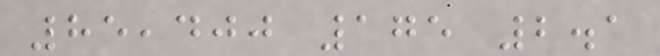85,400 175 2.1
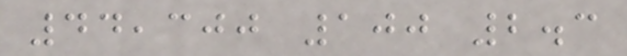44,300 100 2.3
